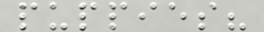puppies?
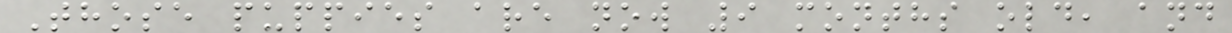Those puppies are now 9 months old, and
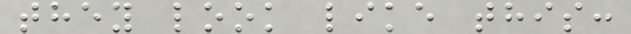they look like this:
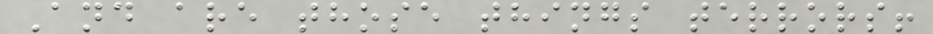And are those things terrors!
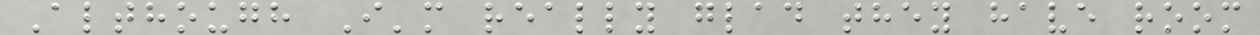Although I'm really glad they have room
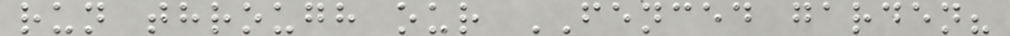run through our FENCED garden?
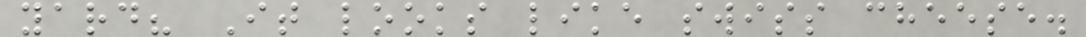yard? It looks like swiss cheese.
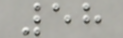58
